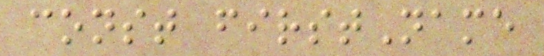const firstName
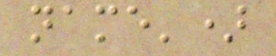name')
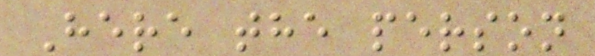Here the person
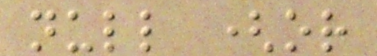null (or
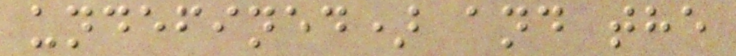undefined) and the
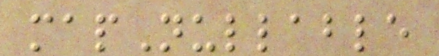mapNullable
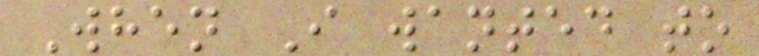When I wanted to
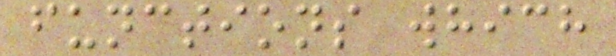functions which
